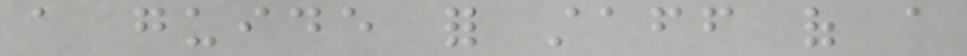a guide for staff of a
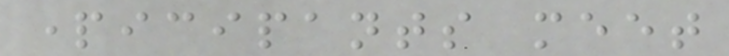participants meet
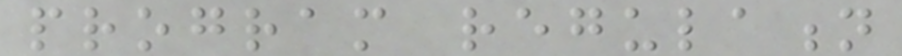program regulation
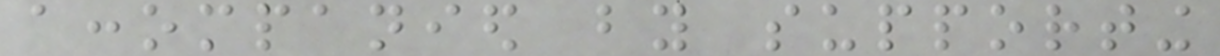accompanied by supporting
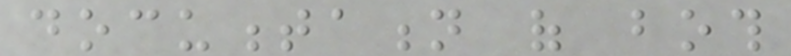documentation of both
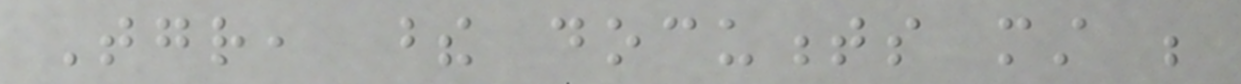Together, these documents must be
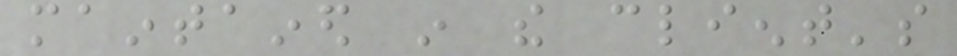maintained in the client's
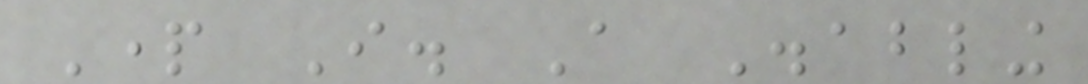Part I. A Disabling
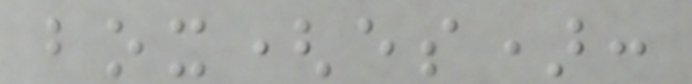box(es):
